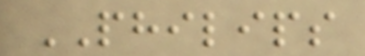PHILIPS
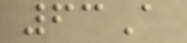63A
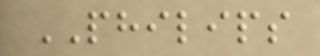PHILIPS
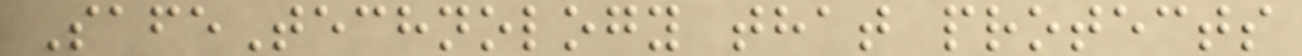SafeTechnology that protects
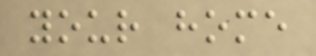your home
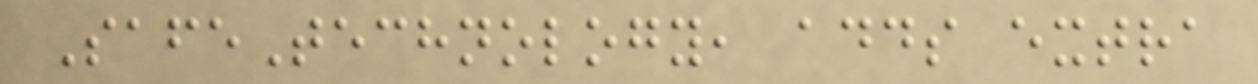SafeTechnology, adds extra
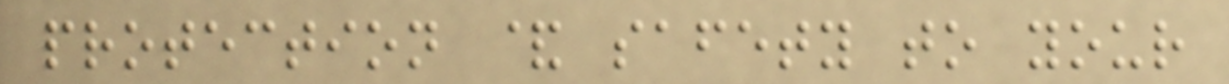protection & safety to your
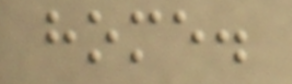home.
